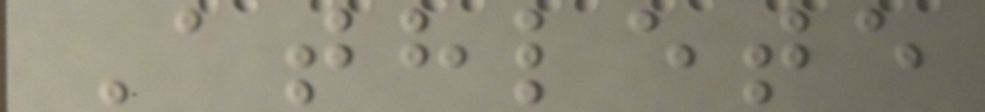Athlete
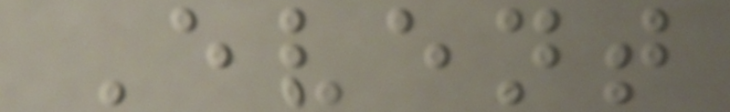Event
